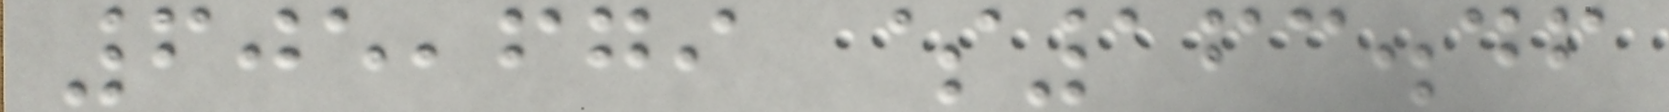605,679 $163.46
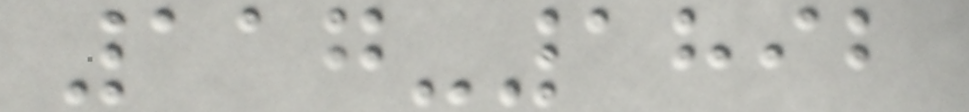117-1892
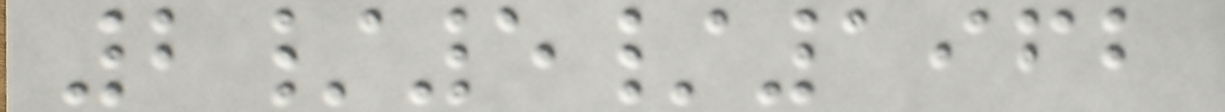2/5/1962
